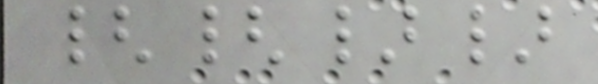{{}}
